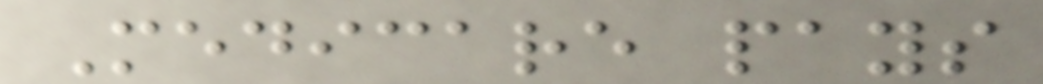Medicare pays
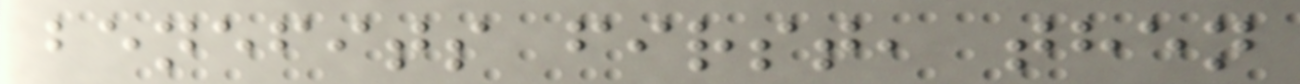benefits first, then
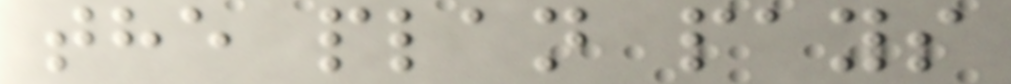the plan pays
